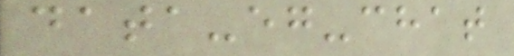data-eg-chat
